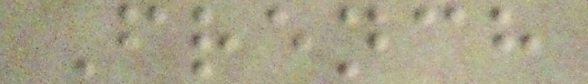French
